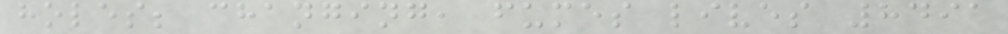holes; changing, fumes lives 8491
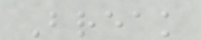Break
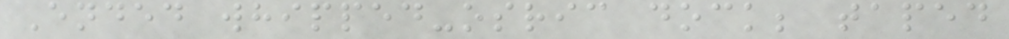Ended whipped-osric dock; taped
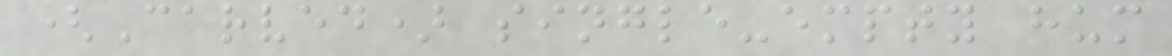(Carved) single-empty hum
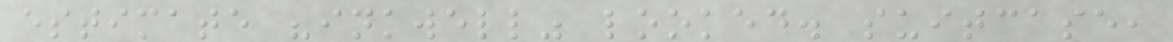estimate "inkwell" looked. suitcase,
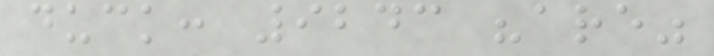duck: 9243 "are"
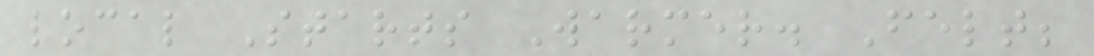local Starts Warmer. Felt;
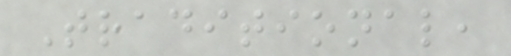Traditional,
